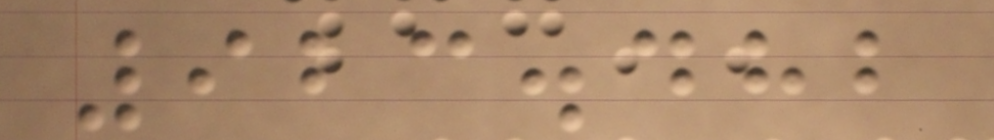923.482
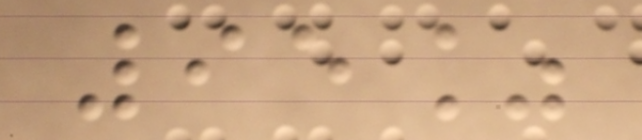95%
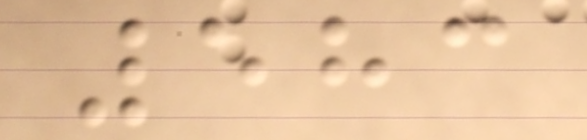583
